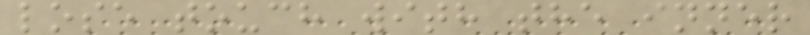lose touch with the inner
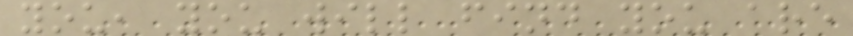you, you will find you are
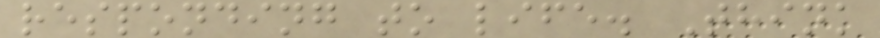responding to life. Think
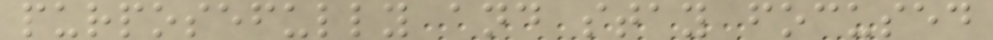purposefully and stay focused
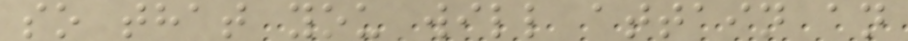so that you will attain an
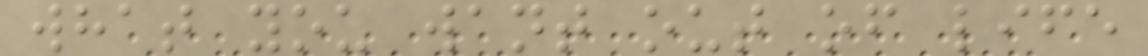what you want out of life
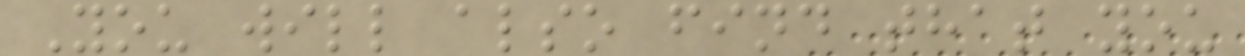You will also find that you
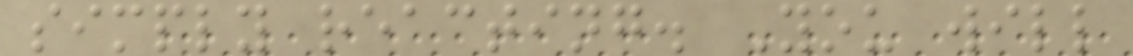simply reacting. You will
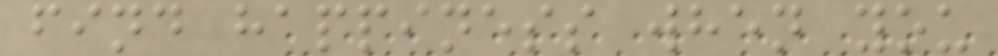find happiness when you
